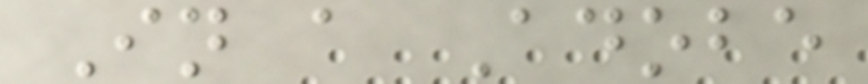In a Adobe
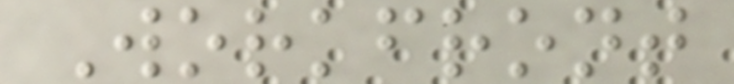Workfront
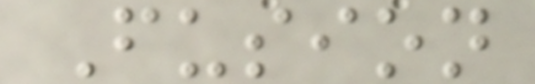Fusion
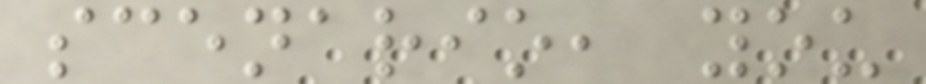scenario, you
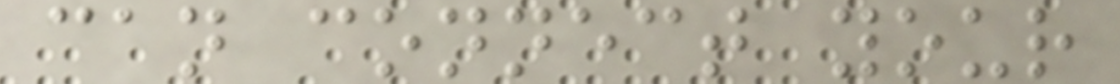can connect your
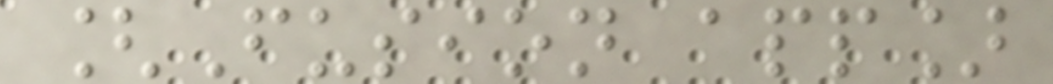[Fusion app]
